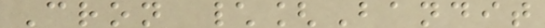Cron \[Bandit
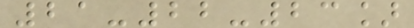21-22-23]
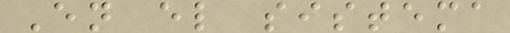En el sistema
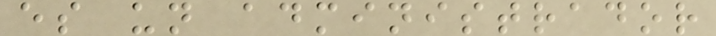es un administrador
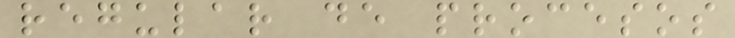regular de procesos
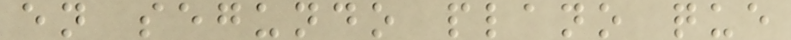en segundo plano que
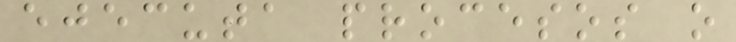ejecuta procesos o
